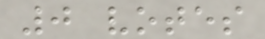0 votes
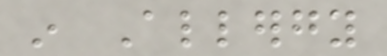in Allergy
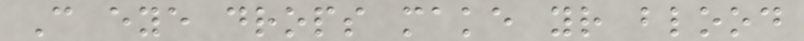Can eye drops make your blood
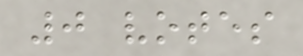0 votes
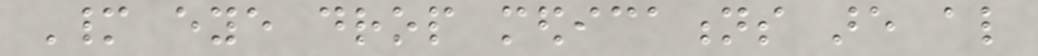Many eye drop medications are also
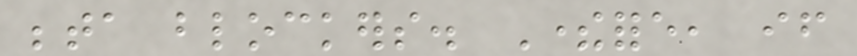beta blockers. Therefore, if
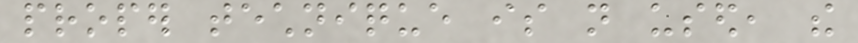proper technique is not used, the
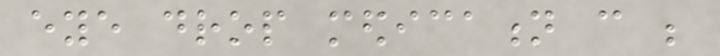eye drop medication can be
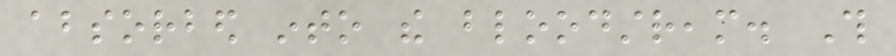absorbed into the bloodstream. This
